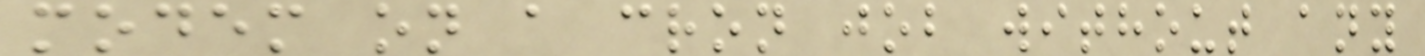modem on a cron job without any
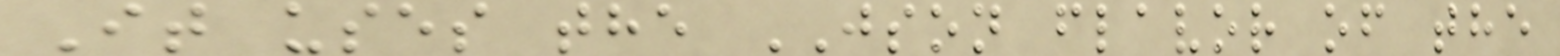It uses the JSON flavor of the
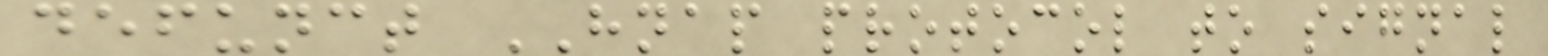defunct HNAP protocol to signal
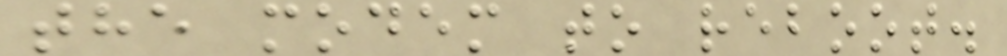the modem to reboot.
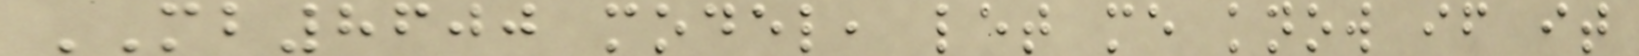MB8600 model, let me know if it
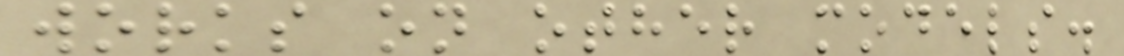works on other models.
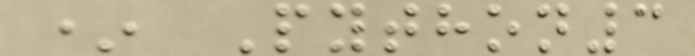* Python3
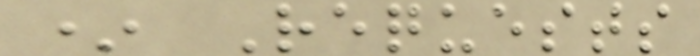* Requests
